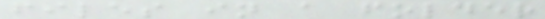files in a folder
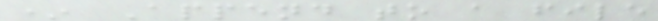* Append to a file
